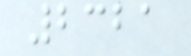2321
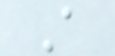A
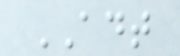ADT
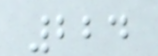224
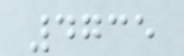4735
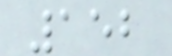152
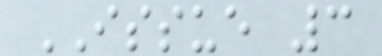ISSUE 3
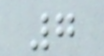7
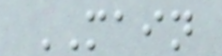MAIN
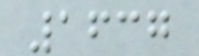1637
